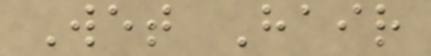Wet Hair
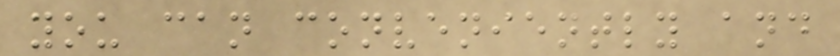you can conveniently and
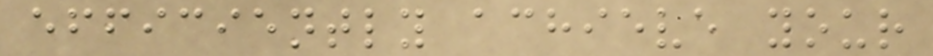efficiently achieve your
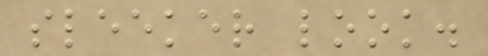sleeker look.
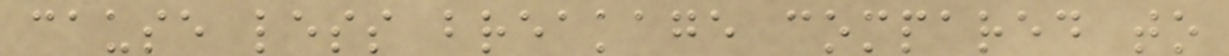cause less breakage compared to
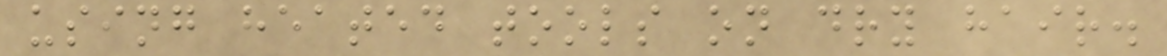using heated tools on dry hair.
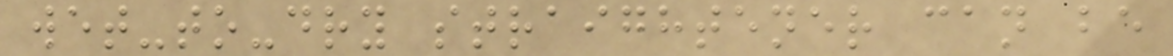wet-to-dry straightener can be
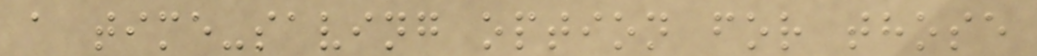a time-saving option for those
